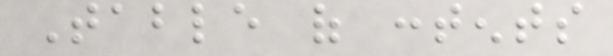Table of contents
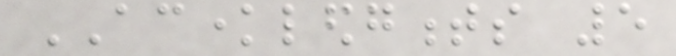ACKNOWLEDGMENTS 5
